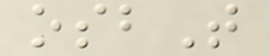osbT
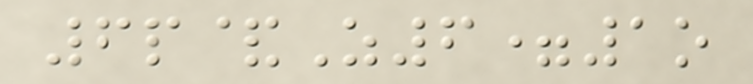6p&Z6=1o
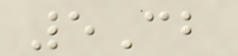5Cb
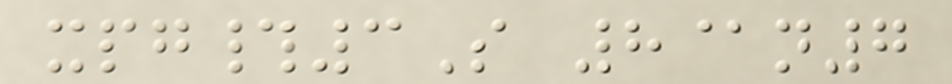xpg#3S 8@n7
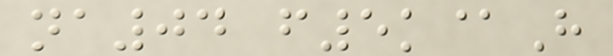na04 f5k@H
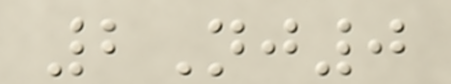2Nj0
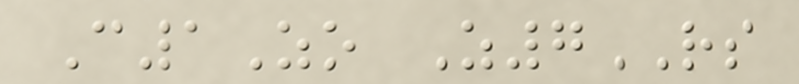C1Zo Z7RS
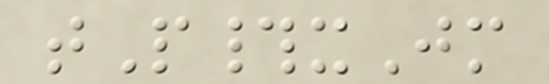tP#xJm
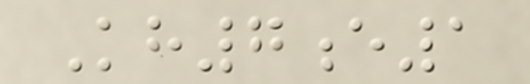Kh7e1
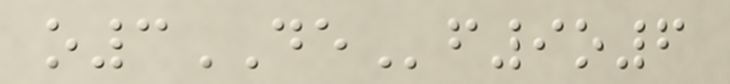o3DEf9o6
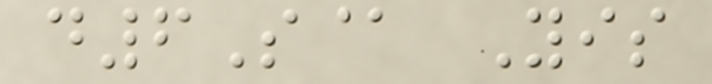d6S@ Yis
